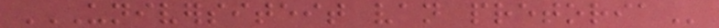UNIVERSITEIT VAN PRETORIA
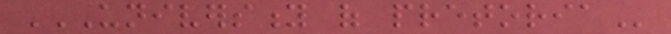UNIVERSITY OF PRETORIA
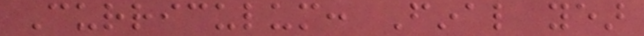Curriculum: Final year
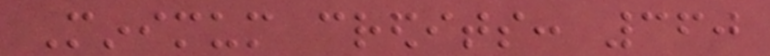Minimum credits: 360
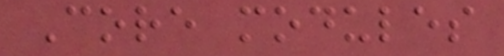Core modules
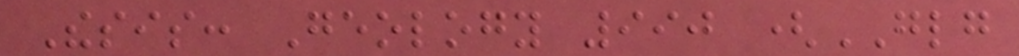Thesis: Geology 990 (GLG
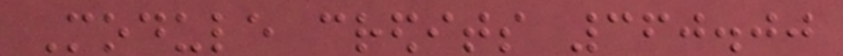Module credits 360.00
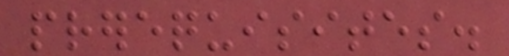prerequisites.
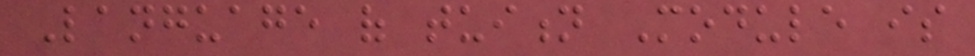Language of tuition Module is
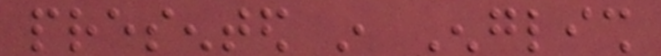presented in English
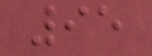95
